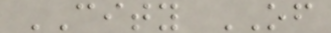CITY OF
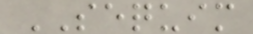SEQUIM
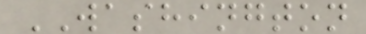WASHINGTON
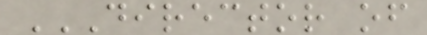DIRECTOR OF
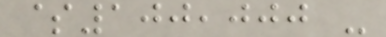$100,000 -
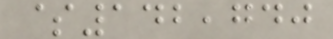$142,740
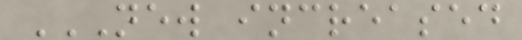NEW INCREASED
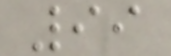99
